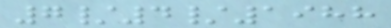7/4/1988
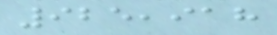925,918
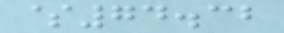$74.32
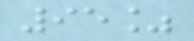95%
